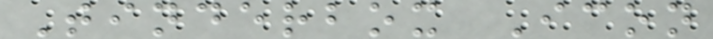Tinderbox Icon
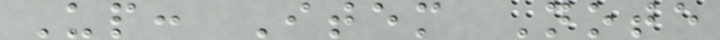Up: Item Note
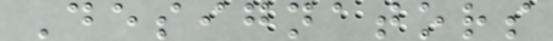Designators
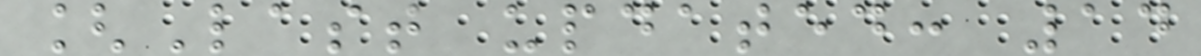[Last updated: 14
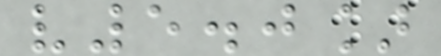v5.0]
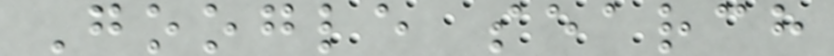Google search
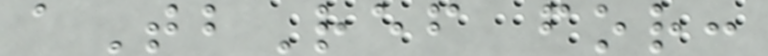aTbRef for:
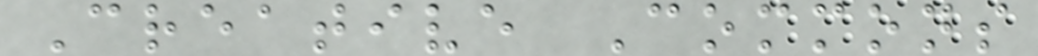Creative Commons
